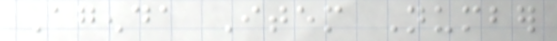Agenda Item Number
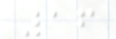16
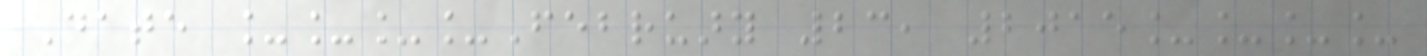Date ____February 23, 2015____
